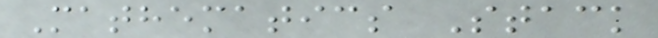Mathematics Stack
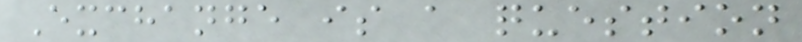Exchange is a question
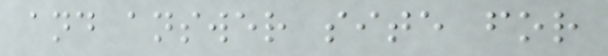and answer site for
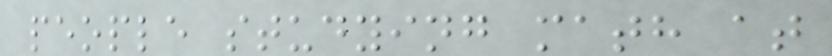people studying math at
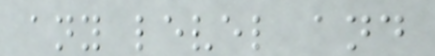any level and
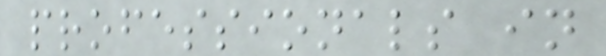professionals in
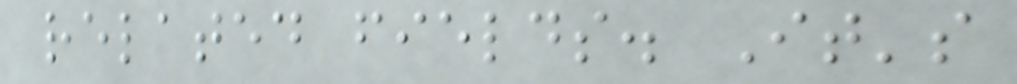related fields. It's
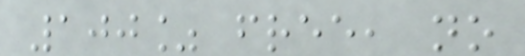100% free, no
